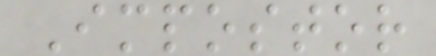Impostor
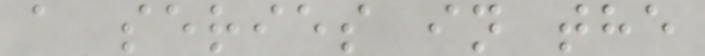a series in the
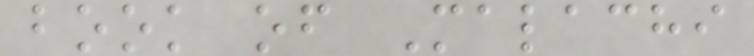book of Malachi
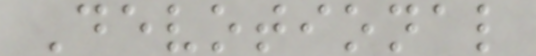Devotional
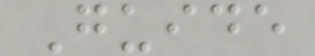Guide
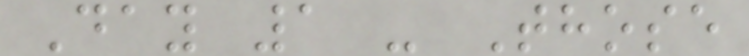Day 1 - Those
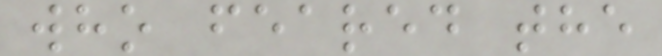who feared the
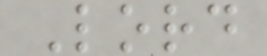Lord
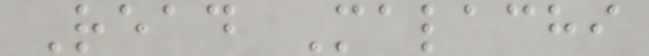Read Malachi
